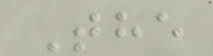The
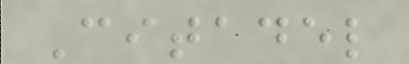Citadel
